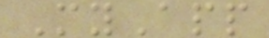MyApp
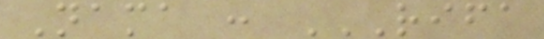Nama : RIFA
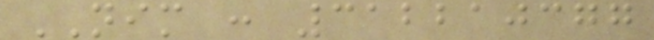NIM : 312210377
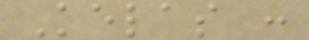Kelas :
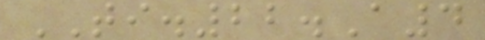TI.22.A4
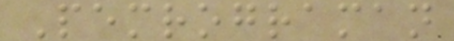Pemrograman
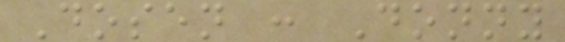Dosen : Donny
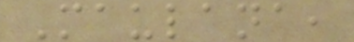Maulana,
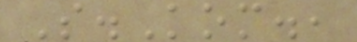S.Kom.,
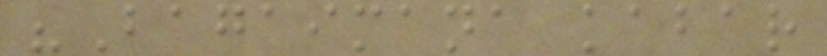"Bagaimana kabar
